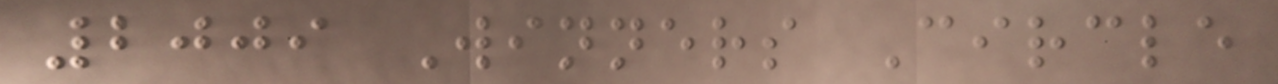2009 Winners Circle
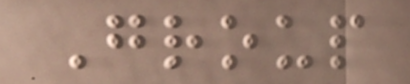Group
